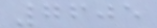7605
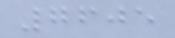7605
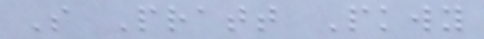S Pratt Pkwy
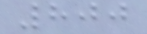800
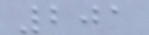201
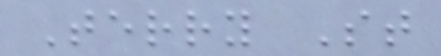Terry St
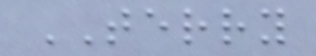TERRY
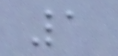1
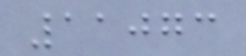11073
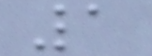1
